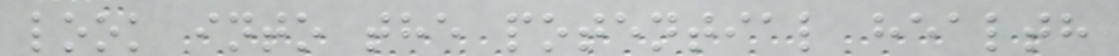look into the potential health
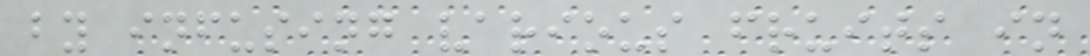by infusing various fruits in
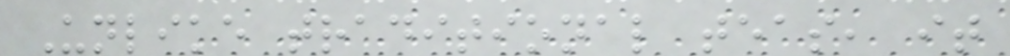Unlike traditional teas, it
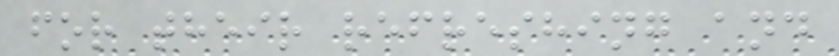for their refreshing and
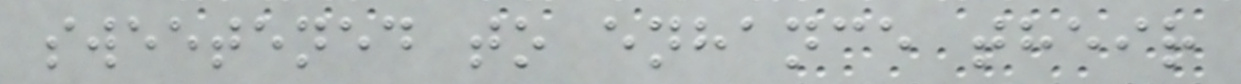sweetened to enhance their
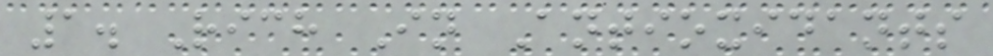1. Rich In Antioxidants
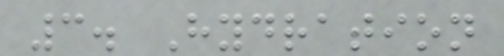3. Hydration
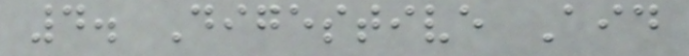4. Digestive Aid
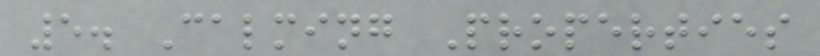5. Calming Properties
